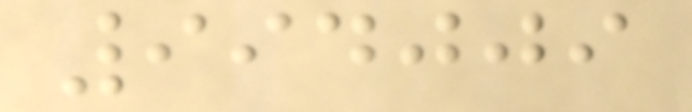994009
